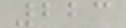223
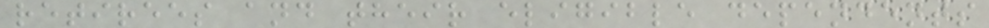retirees and their eligible dependents
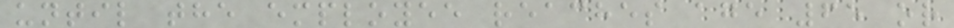until the employee reaches age 65 or
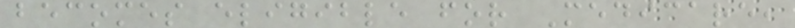becomes eligible for Medicare,
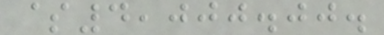$4,000.00.
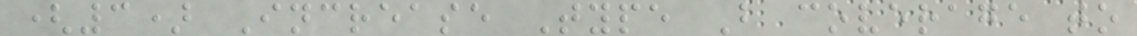(3) Increase Type B coverage to
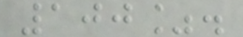100%.
